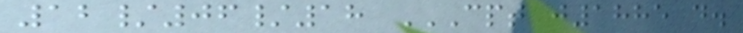12/06/18 CPT J1885 D.
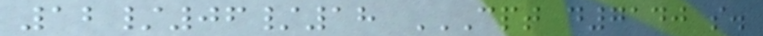12/06/18 CPT D7140 S.
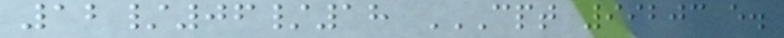12/06/18 CPT 99203 E.
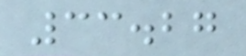33.27
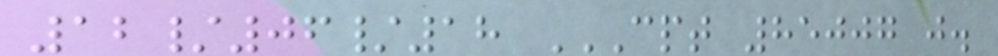12/06/18 CPT 85007 J.
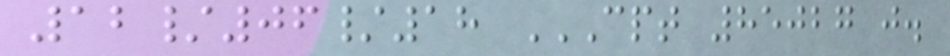12/06/18 CPT 85027 J.
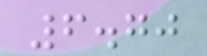6.70
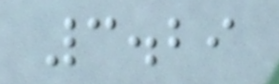3.29
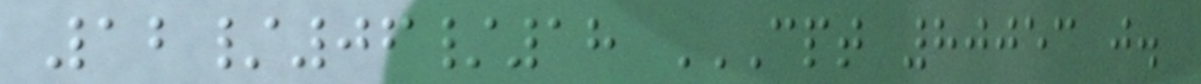12/06/18 CPT 80053 J.
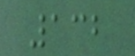132
